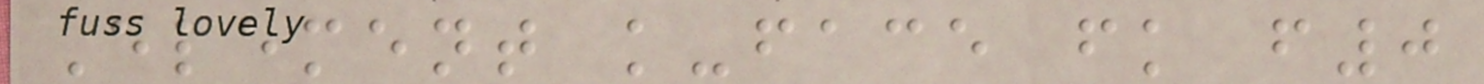Element k-face fk f0
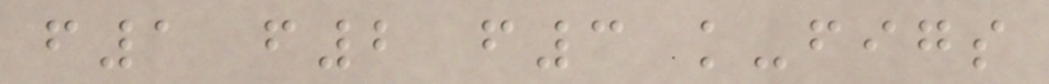f1 f2 f3 k-figs
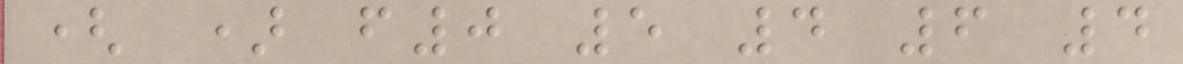( ) f0 5 4 6 4
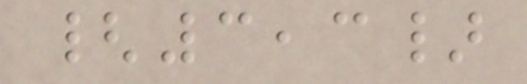{3,3}
